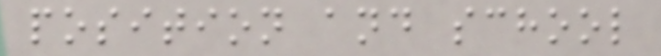position and school
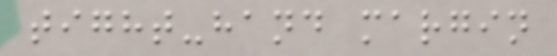tight-hand margin
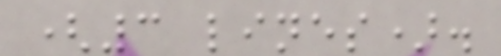(3 lines).
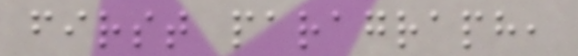first paragraph,
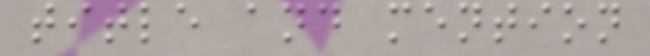title and mention
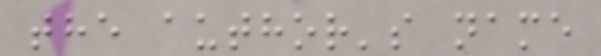the author's name
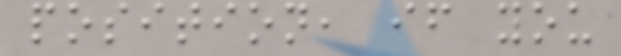position, if you
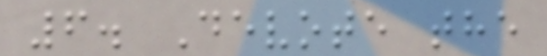6. Devote the
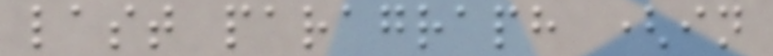last paragraph (in
